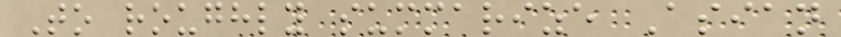To roughly summarize Asian
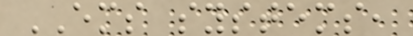EMS systems,
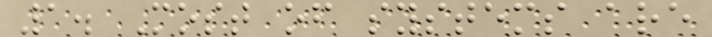1. Most of systems are
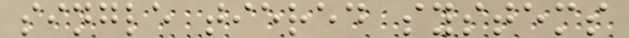single tiered systems
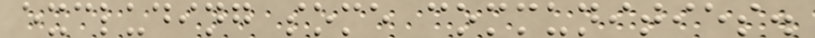excluding some communities.
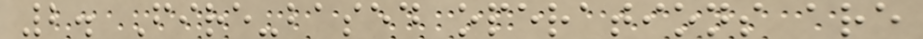2. Fire-based operations are
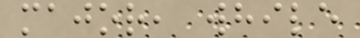major, while
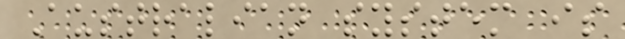Australian system is
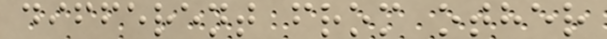different from other
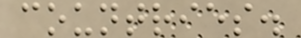countries.
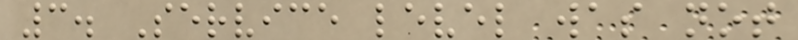3. Service level was not
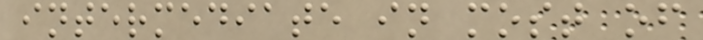intermediate in most of
